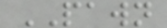PAWN
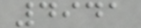4941
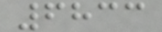6833
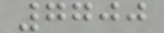7700
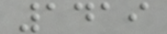1419
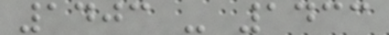1403 - 1433
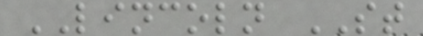LINCOLN ST
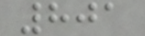801
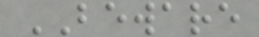BEWARE
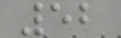52
